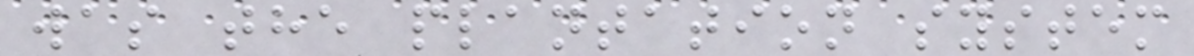was the plantation system
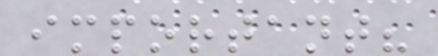important?
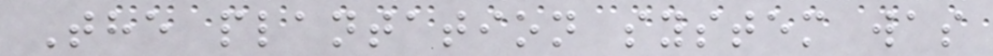The plantation system was
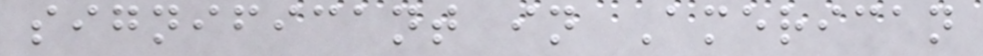significant in American
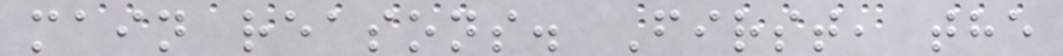main reasons. First, the
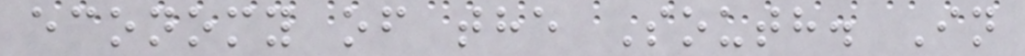economy of the South. In
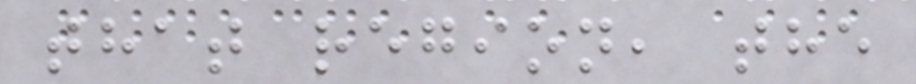that region, the
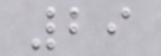29
